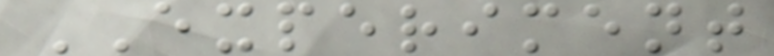EXPERIMENT
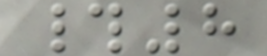#8
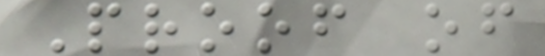Proof of
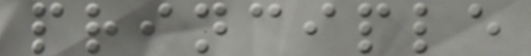principle
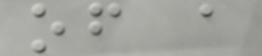of a
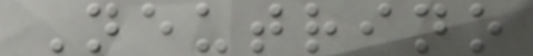Neutrino
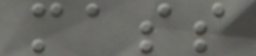mass
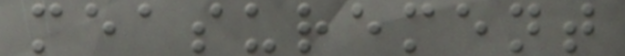measurement
